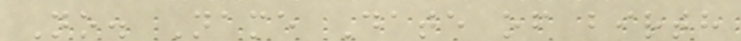No. Name Date of birth
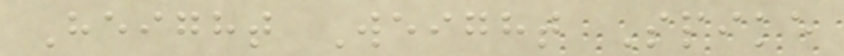Height Weight Spike
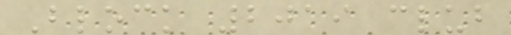Block 2019 club
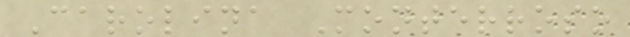Carolina Monterroso
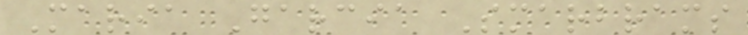Maria Garcia Smarbrams
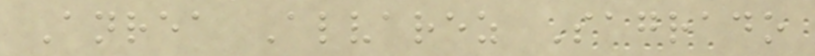Anrea Alvarez Sagrado
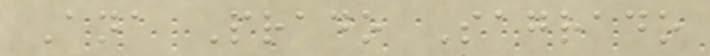Ana Prado Sagrado
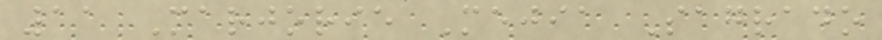11 Marjorie Mejia Sagrado
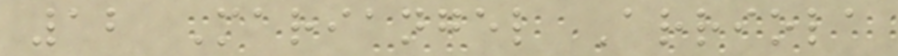12 Mariangel Arriola
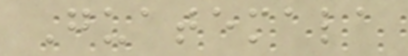Guatemala
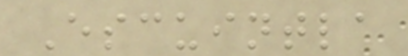Escuintla
